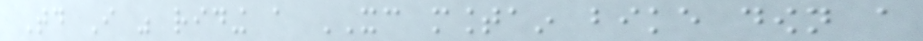Today I was riding a XC mountain bike down a
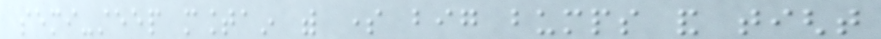semi-steep mountain with some big bumps and tight
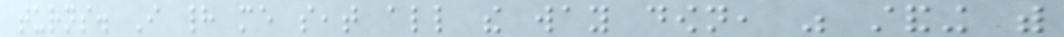turns. I had me seat all the way down, was standing with
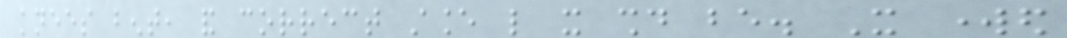knees bent, and correct stance like it should be. It worked
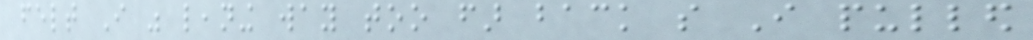felt I was leaning way too far back so I pulled
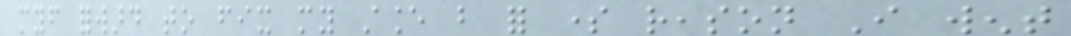myself forward to fix my stance but for some reason I went
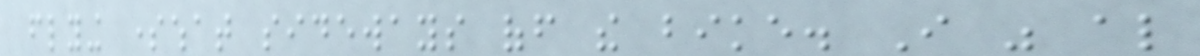flying somewhat sideways off the bike. I was also
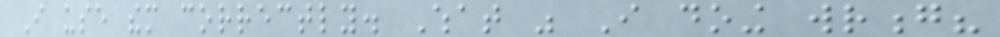I use them correctly. What was I doing wrong?
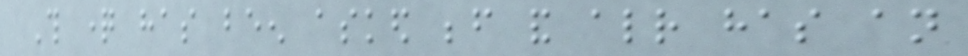This question has been asked before and already has an
